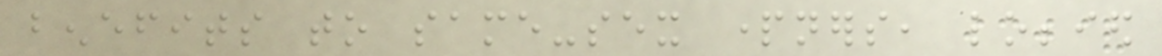benefits to same-sex partners, lobbied
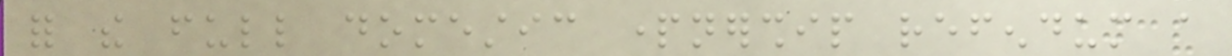for the full domestic partnership refendum a
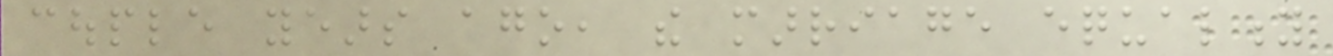couple years ago, the marriage equality
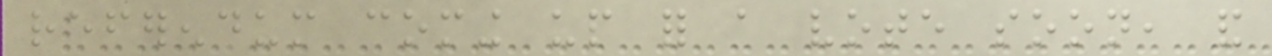referendum coming up for a vote soon, and
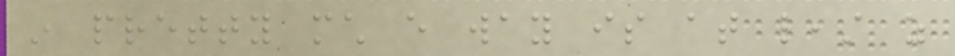in pretty much every way is at least as
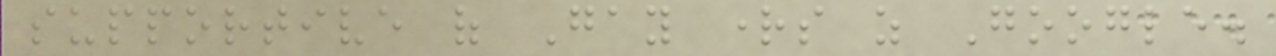supportive of Gay rights as Google.
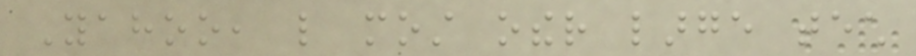Yahoo, like most other large tech
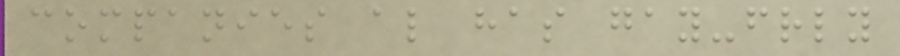companies also has gay-friendly
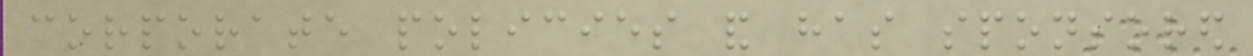corporate policies and has sponsored
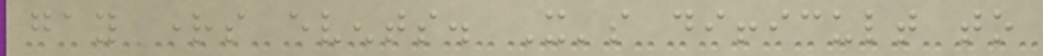gay rights events. It's difficult to
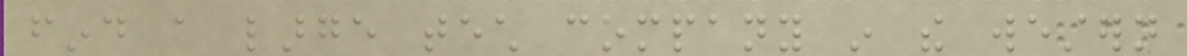find a large tech company in the western
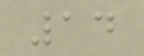14
